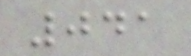041
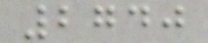2740
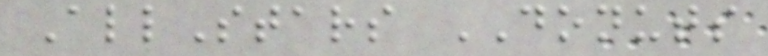AllStars DONUTS
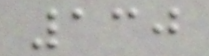130
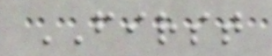FIRST
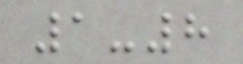1-8
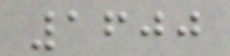1600
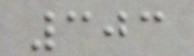303
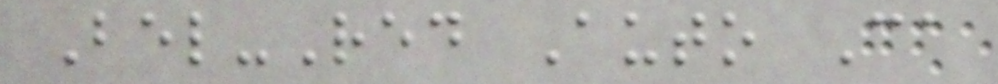Bel-Red Auto Ca
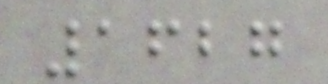1627
